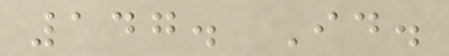147. Id.
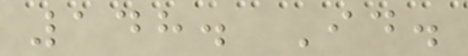148. Id.
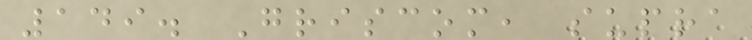149. Griscom, supra
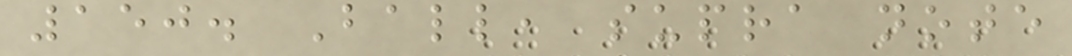150. Ball, supra note
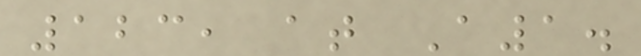123, at A1.
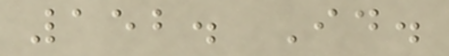152. Id.
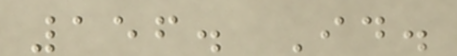156. Id.
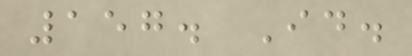157. Id.
